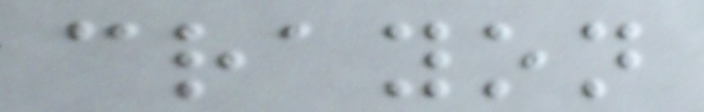crayon
